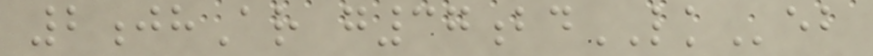2jhAr g37bdLKeb
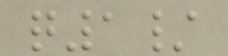q1/
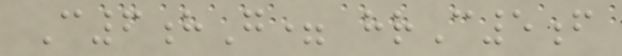C6hG= hrC5f
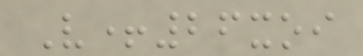V+26xoi
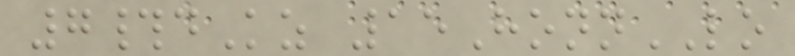7#dKz 15HonnLO
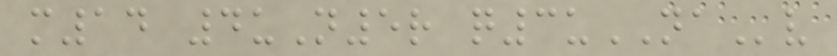m14 4uN5r q3uNAv
